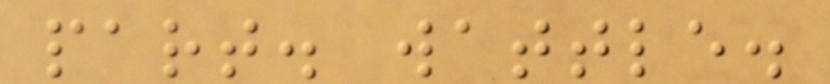part. wattle.
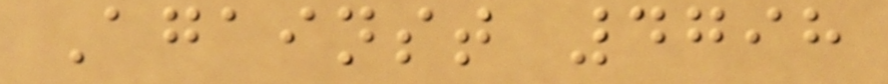Against 4798
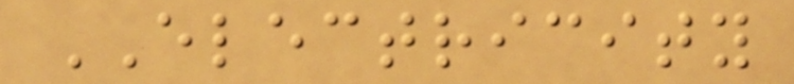ELECTRICITY
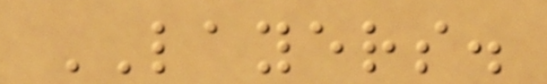LAYERS.
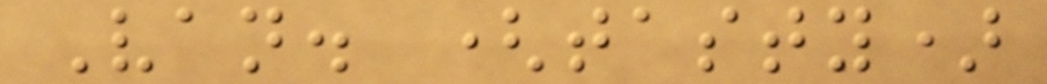Van. (tasty)
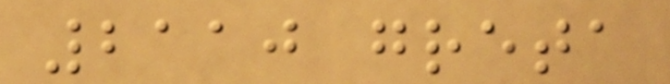2110 greta
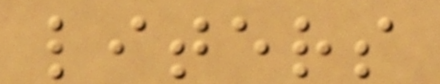liters
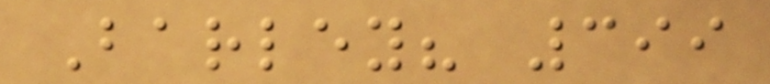Barley? 399
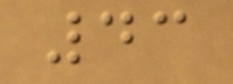43
